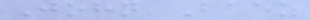John Baez
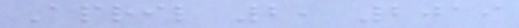April 2, 2019
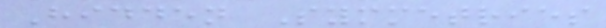Hidden Symmetries
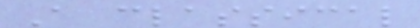A classical
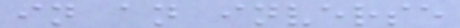in an inverse
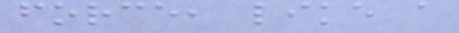force, like a
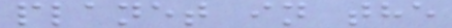planet in the
